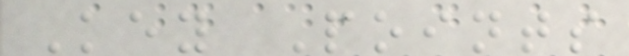Key Points
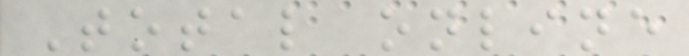Total online
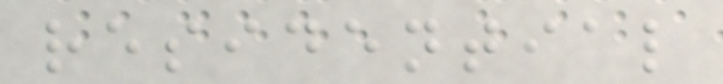residential
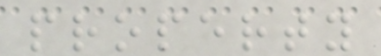property
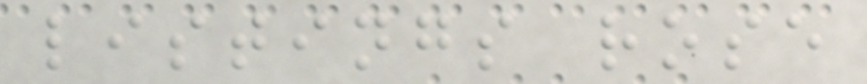listings rose
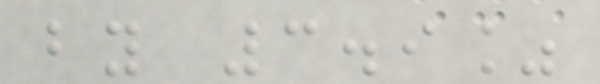by 3.9%
